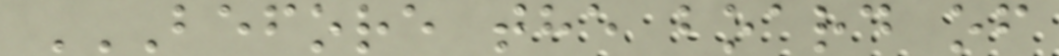BEFORE THE BOARD OF
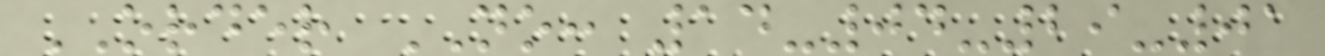ORDER NO: 14-04-29-01
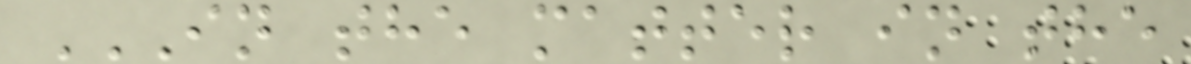IN THE MATTER IN THE
